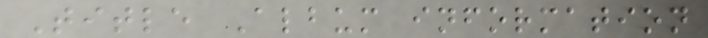Title Album information
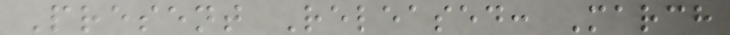Present Released: March
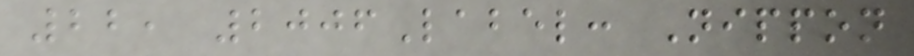22, 2006Label: Nippon
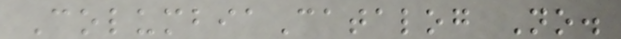ColumbiaCatalog No.
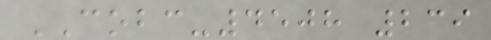COBC-4508 239
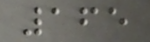165
